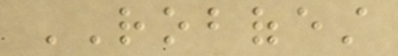ROBOFEST
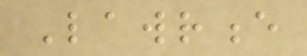Lawrence
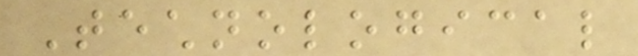Technological
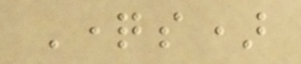Questions)
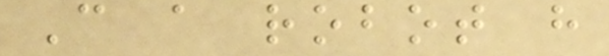Can a robot have
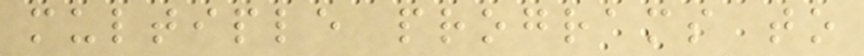multiple programs to
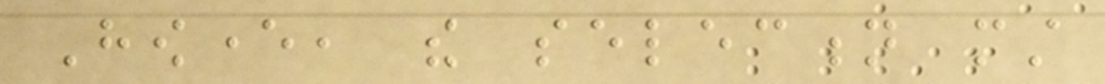However, the selection must
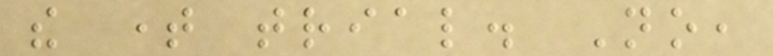the time trial. No,
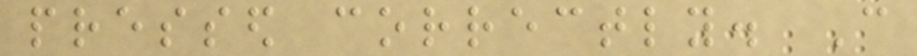pressed correctly. Can
